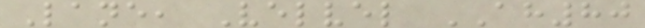Lane, Velvel AH80
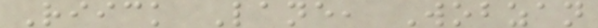Riick Lane, Wobzan
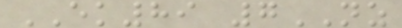EK89 7NZ
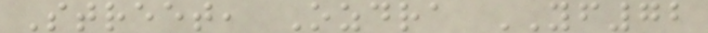Street, Ozdra YF72
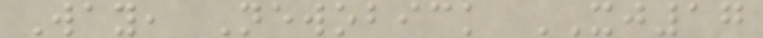Way, Newobick XJ17
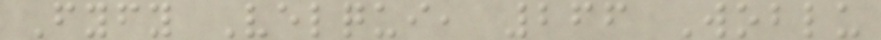Fyfy Velqui, 266 Woblu
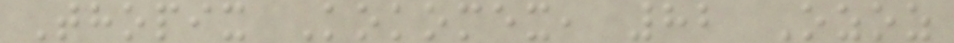Thopix Kokomex, 82 Ozoz
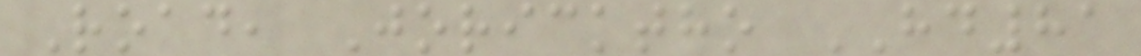Road, Joricktho HD81
